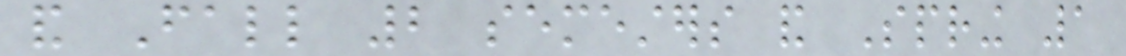and Fall 2 semesters and Spring 1
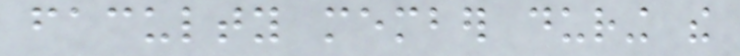faculty member during the
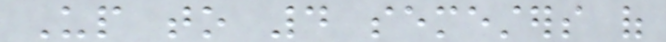Up to 4 semesters of
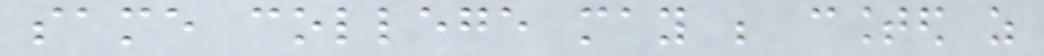same college may be counted as
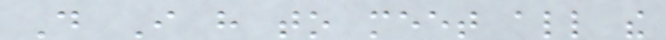Do I have to meet all the
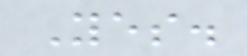Yes.
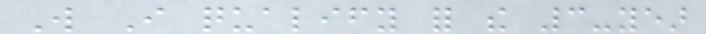Will I qualify for the 3-year
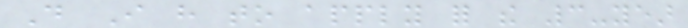Do I have to apply for the 3-year
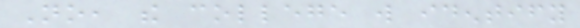No, the college will identify
